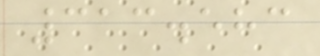313.583
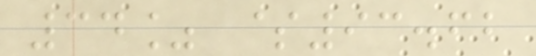34% $93.62
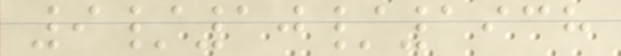9/10/1938
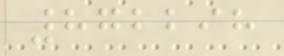872298
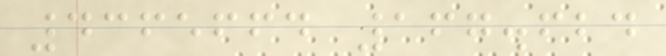4365664 167.624
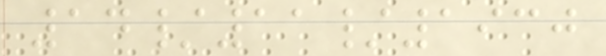14/11/1930
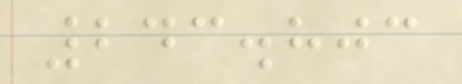243.803
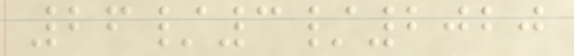26/3/2020
